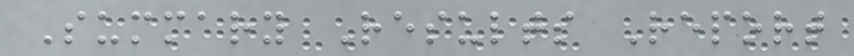Summary Results Report
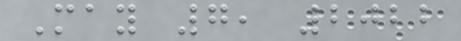May 7, 2022
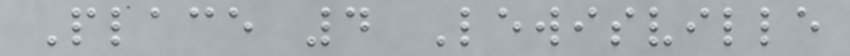Place 4 Lewisville
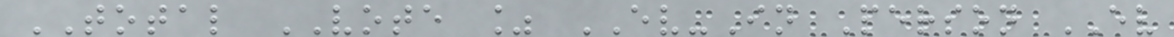TOTAL VOTE % EV-In Person EV
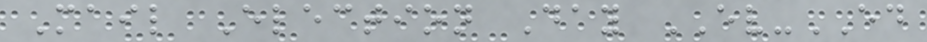Mail Election Day EV-ED
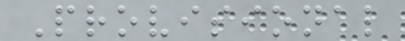Provisional
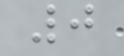0
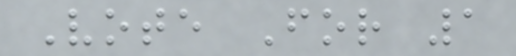Vote For 1
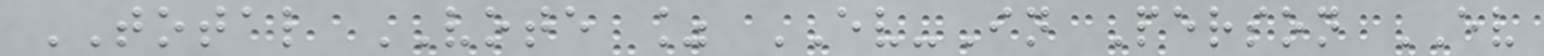TOTAL VOTE % EV-In Person EV
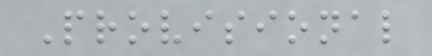Provisional
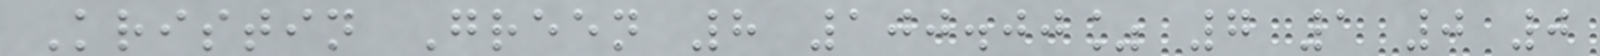Kristin Green 8 100.00% 7 1 0 0
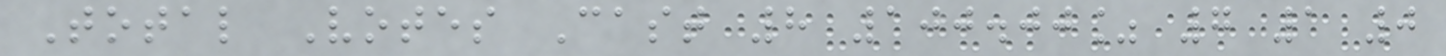Total Votes Cast 8 100.00% 7 1 0
